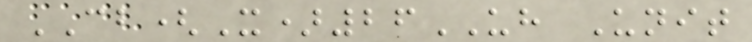CB(X)26UH Unit
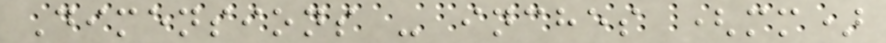Dimensions - inches (mm)
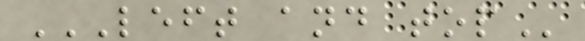LEFT AND TOP
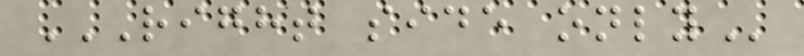RIGHT SIDE ONLY
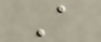A
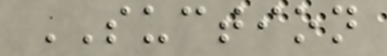SUCTION
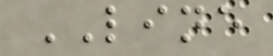LINE
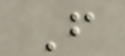F
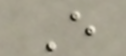E
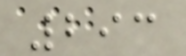293
